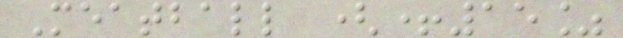Meatball (+15%
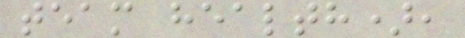team health),
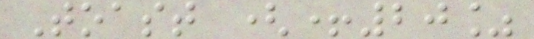Toast (+20%
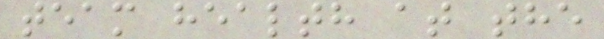team health at the
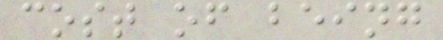cost of being
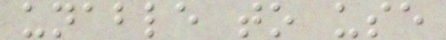unable to use
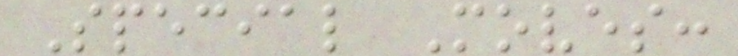Special Moves:
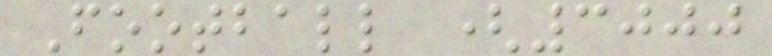Football (3000
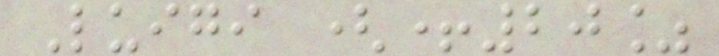Luigi (+20%
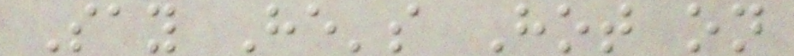Say He's Hot on
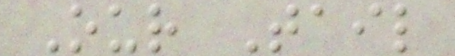Our Tail
